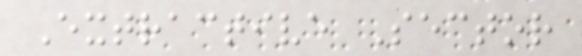Extractive Sector
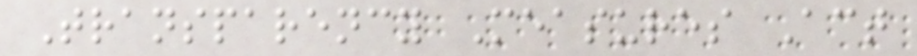Transparency Measures Act
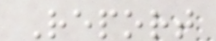Report
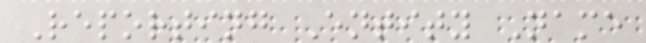Reporting Entity Name
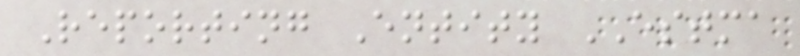Reporting Entity ESTMA
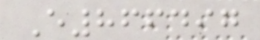E866497
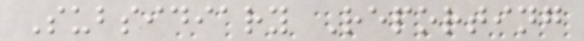Subsidiary Reporting
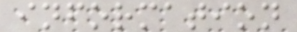information
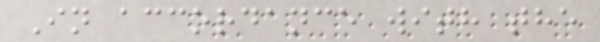In accordance with the
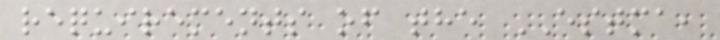requirements of the ESTMA,
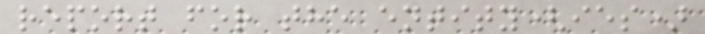report for the entity(ies)
